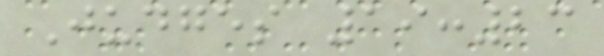Judges 19:23
